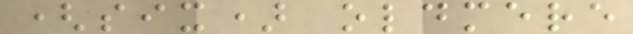(six) oldmere
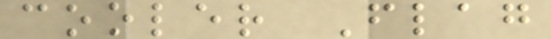cooler Flag
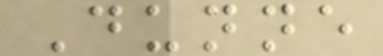Dunne
